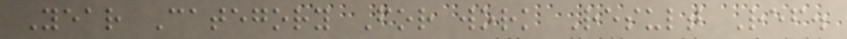Year Category For work Result Ref.
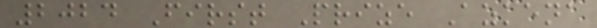2024 First Prize Azkena
